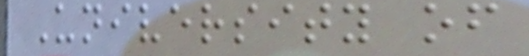University of
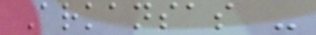Arkansas -
